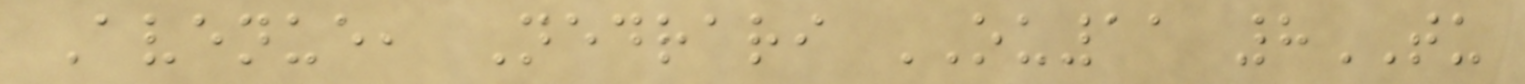Avenue, Nedrari OU11 8TU
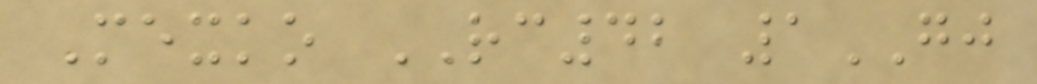Mexko RC42 1GJ
